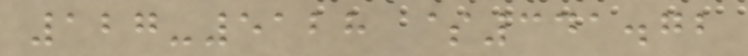127-5128 $341.72
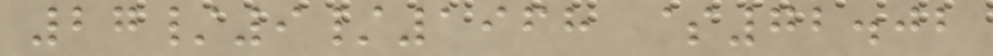27/9/1968 $72.02
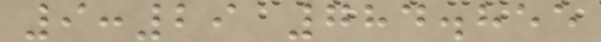9:29 784.855
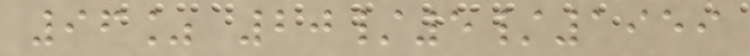96% 20/5/1959
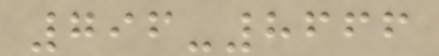796-8666
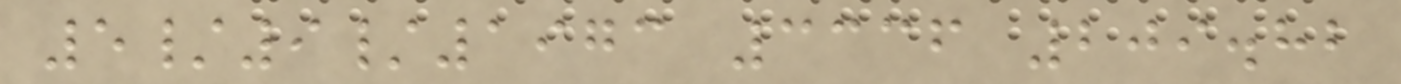5/9/1973 3336 209.82
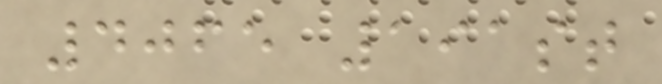4065 191st
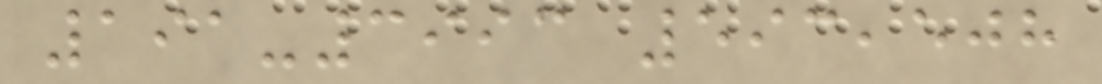191-3993 593,508
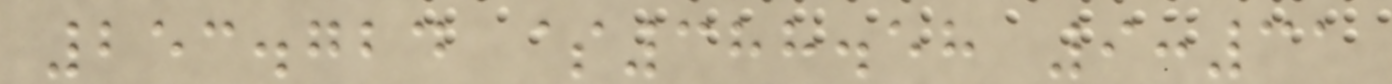253.724 $388.58 9:31
